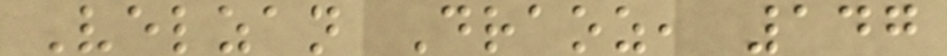Velzan Draoz, 147
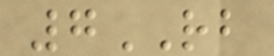7RB
